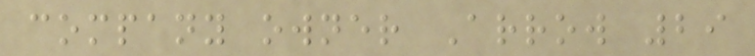company owner Arrow 29
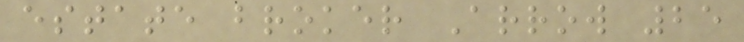estate broker Arrow 25
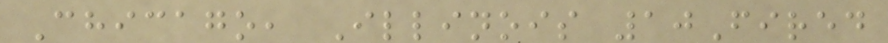Chicago, Illinois 10Fired
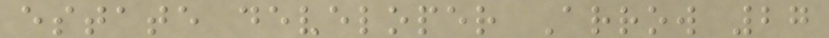estate developer Arrow 27
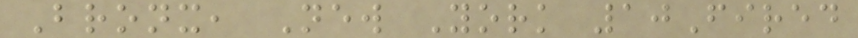Bronx, New York 10Fired
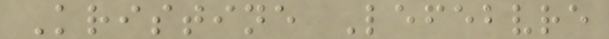Kristine Lefebvre
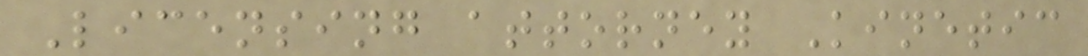Licensing attorney Kinetic
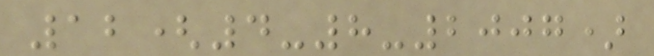12(4-8-2007)
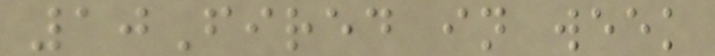10Fired in week
